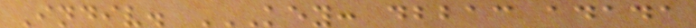Indiv. KEY: DBBAC ADADA
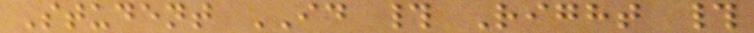Student ID # Right #
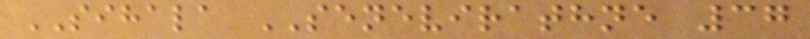SIHALA SENEVIRATHNE 37
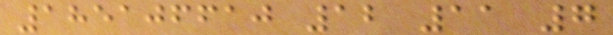185106610 12 11 7
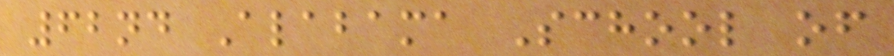62nd Alabama School of
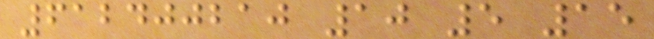612400210 10 5 15
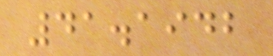41.1942
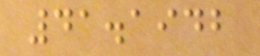41.1942
